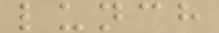lunch
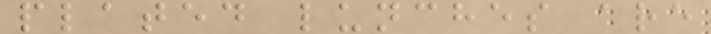plated lunches are
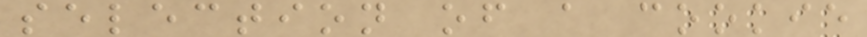selection of a cookie
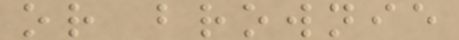or brownie
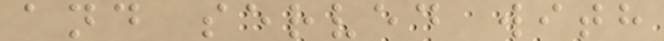and served with
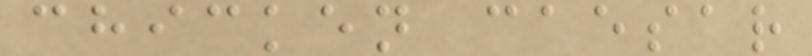chicken caesar
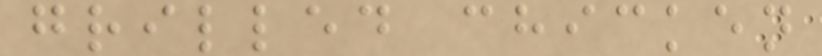grilled chicken
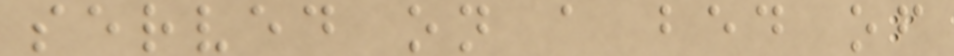served on a bed of
